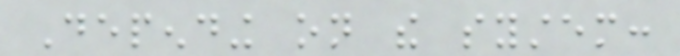Depending on the system:
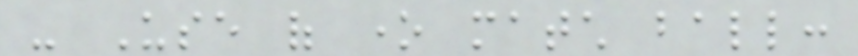- Use of one match ball:
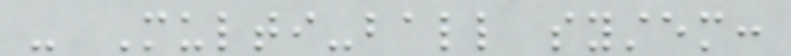- Multi-ball system:
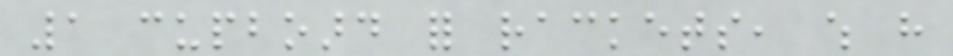1 cupboard for rackets, which have
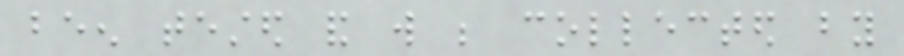been tested and will be collected by
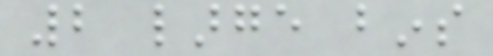2 large bins
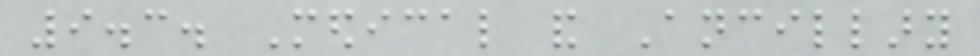9.3. Medical and Ancillary
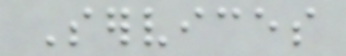Services
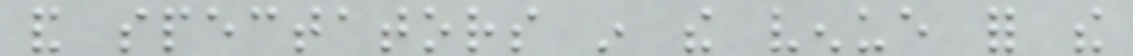and spectators in the venue for the
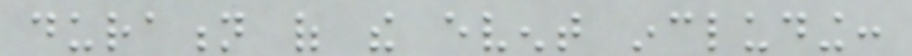duration of the event including:
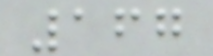167
